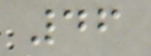46
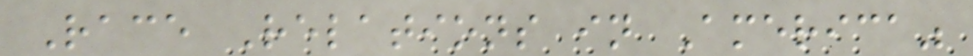Race Relations in America"
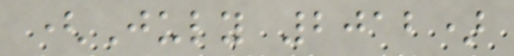(July 2012)
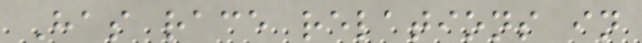Has race relations in
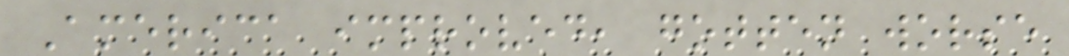America improved, gotten worse
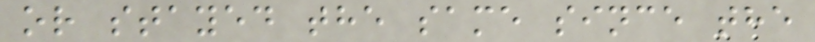or stayed the same since the
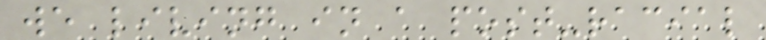we living in a post-racial
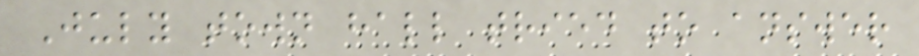July town hall tried to answer
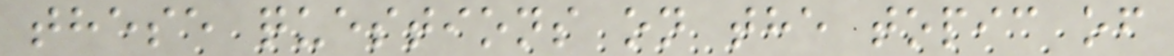these questions on the topic of
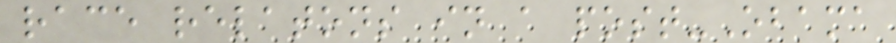race relatons in a post-Obama
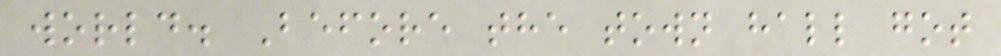world. Before the town hall got
